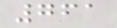761
